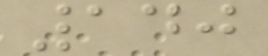140
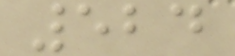524
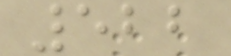522
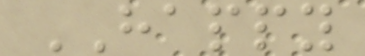HAPPY
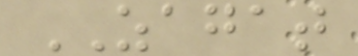ZAGAT
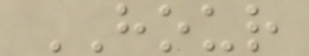HOUR
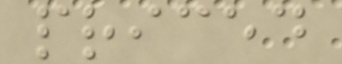priced
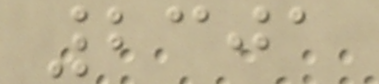2301
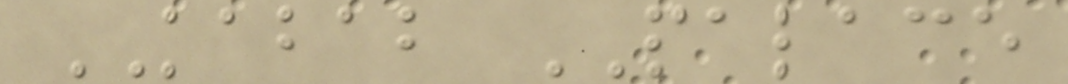KABAB PALACE
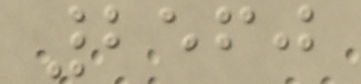2560
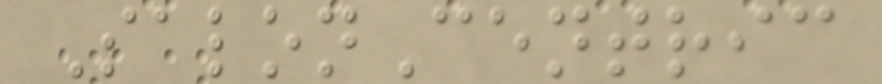SalonCentric
